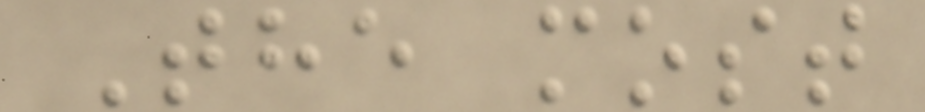The most
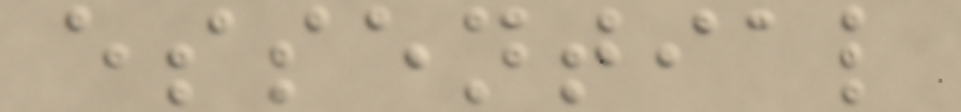essential
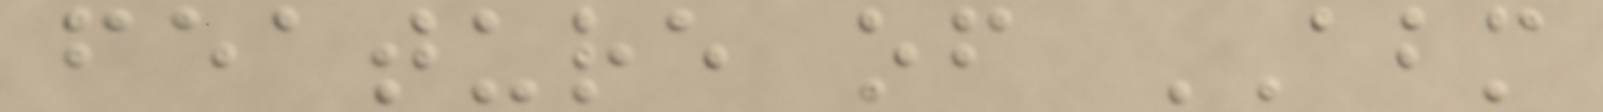feature of ABM
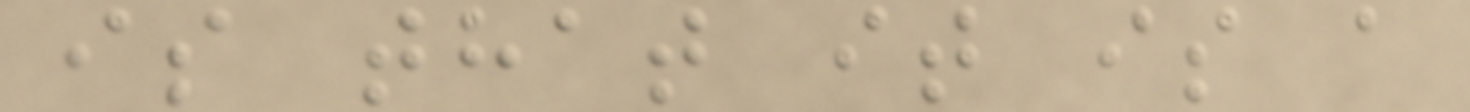is that it is a
